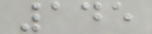145
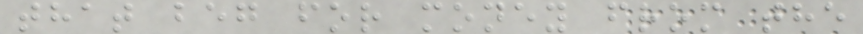that beg for money from the
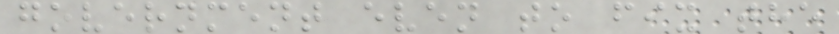government even to fix the
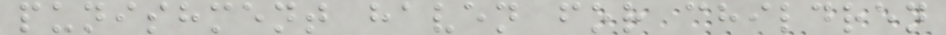punishment haven for children
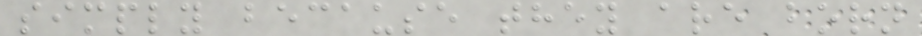simply because they are born
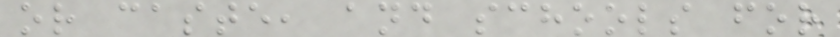or caste, and schools for
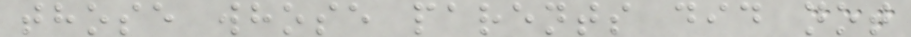those whose parents did not
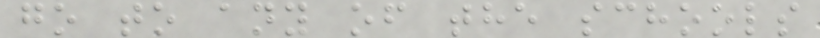go to any of the schools
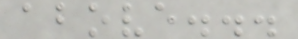above...
